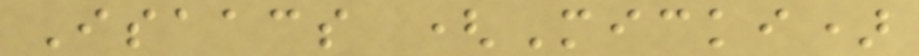Isaacs (Micki)
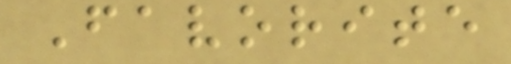Favorite
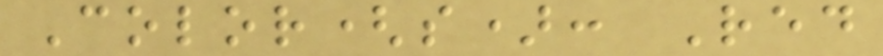Color(s): Red
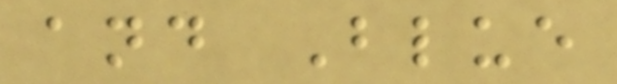and Blue
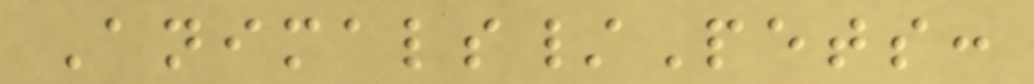Animals/Pets:
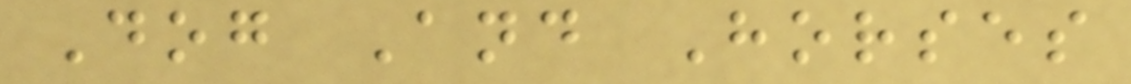Dog And Horses
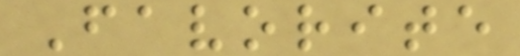Favorite
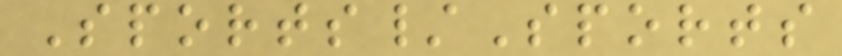Sports/Sports
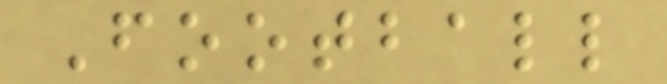Football
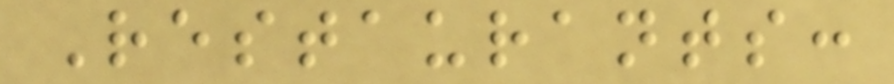Restaurants:
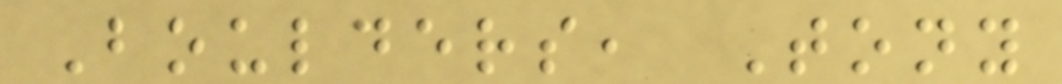Boulders, Tony
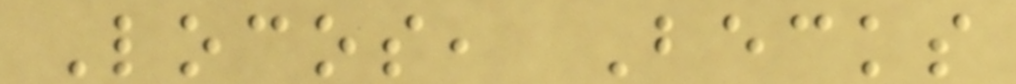Locos, Becks
